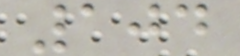104
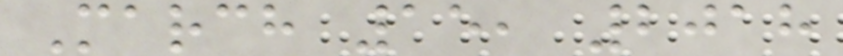March 15, 2018
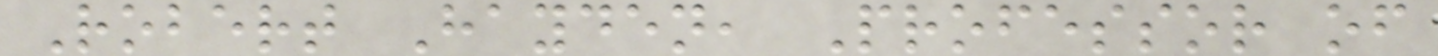Robert Hayden, Professor of
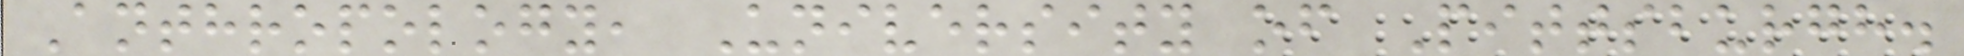Anthropology, University of Pittsburgh.
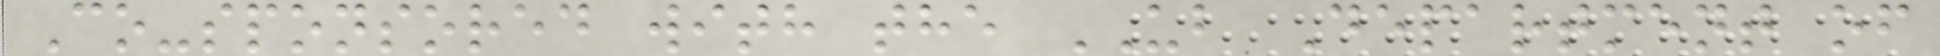Co-sponsored with the UB Department of
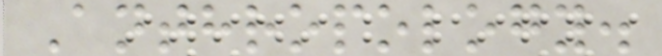Anthropology.
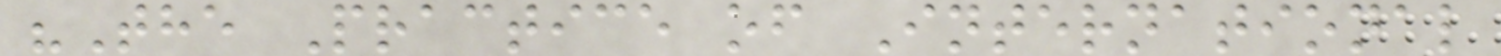"The Practice of International
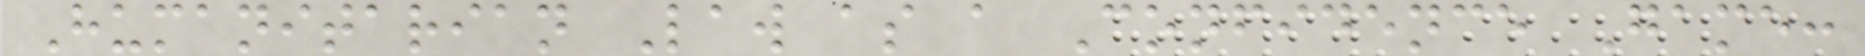Humanitarian Law as a Confidence Game:
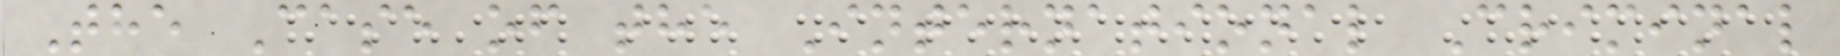The Case of the International Criminal
